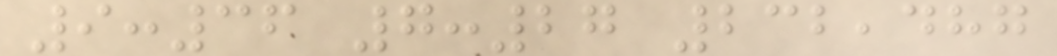9:36 7:27 232,487
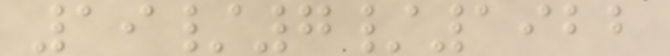19/7/1922
